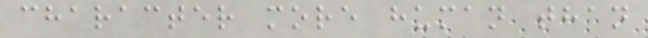character more human than
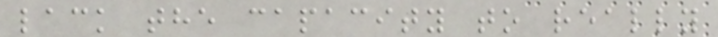lack the capacity to really
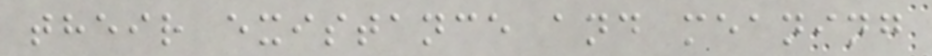their existance and meaning
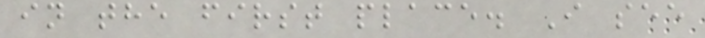in the first place. I see
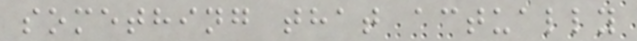something that actually
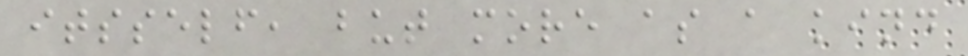itsself, but more as a kind
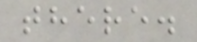there.
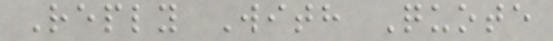Reply With Quote
